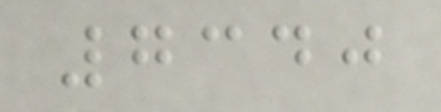7340
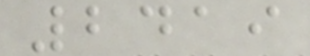2419
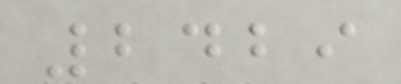2429
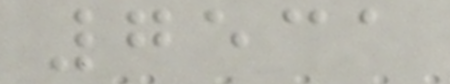7531
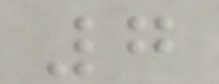7
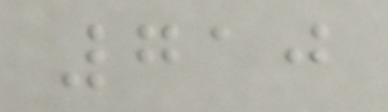710
